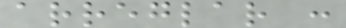arreglar :
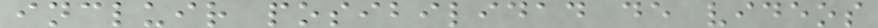incluir posibilidad de videos
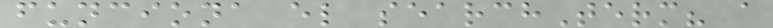funciona el searchTerm? a
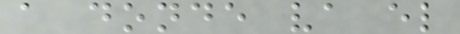a donde va el
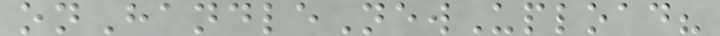onHandleNewUpload?
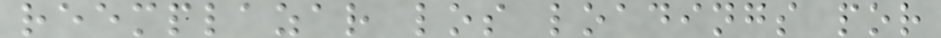reemplazar los loadings por
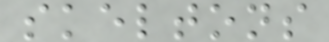skeltons
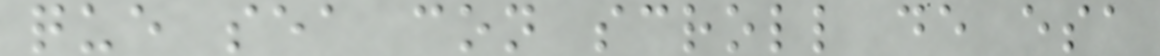que sea con scroll de esa
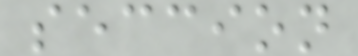seccion
